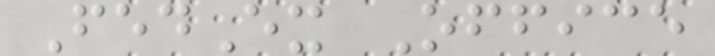FedEx Office
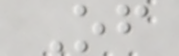Of
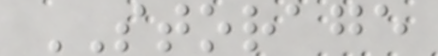STORAGE
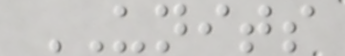UNITS
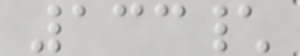133\
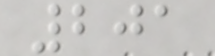201
